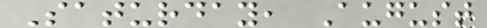Saturday, August
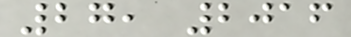27, 2016
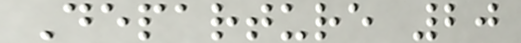Departure 20
